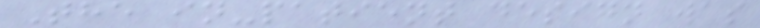The in-patient design was
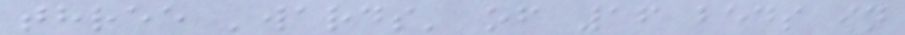three 'wards' of 16 beds in
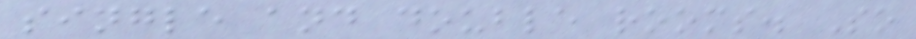single and double rooms. So
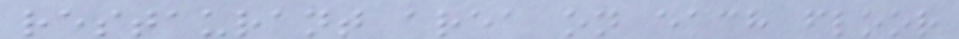restaurant area on each floor
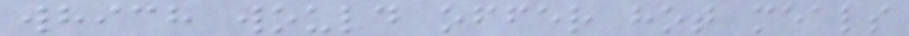which would offer hot meals
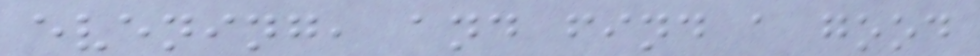evening, and find a good
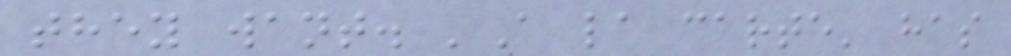they want. 'A la carte' has
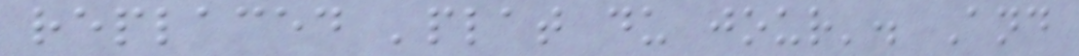replaced 'plat du jour'. And
